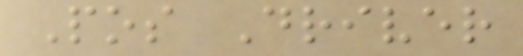Pos Driver
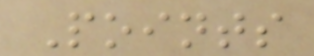Points
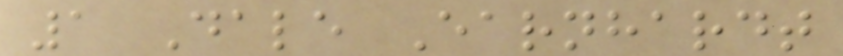1 Dale Earnhardt
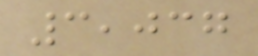3,037
